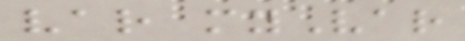var myVar
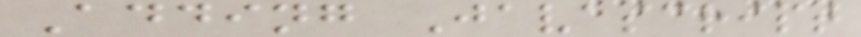Adding Javascript
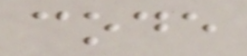code
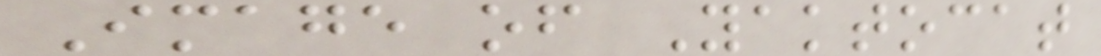Image of Yaktocat
